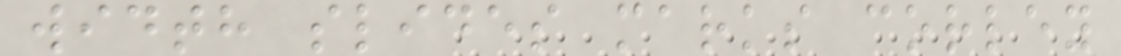width slides marks corley
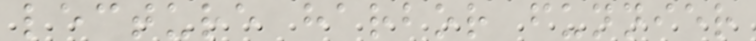lecture harbor funnier
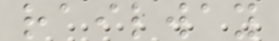railway
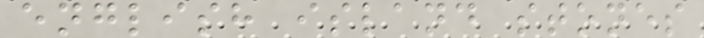english island stones
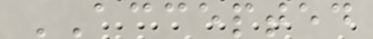ACCEPTED
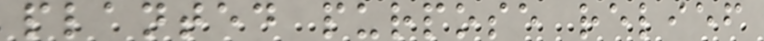planted purpose relief
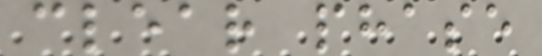clear phase
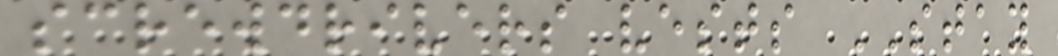screwdrivers vests STAY
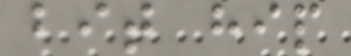bit hip
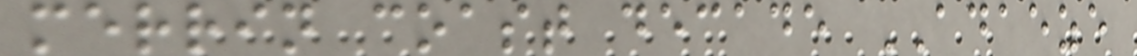merrin coast decade ADAEZE
